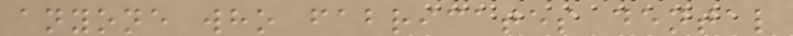anyone who fabricates dental
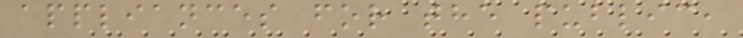appliances for the public,
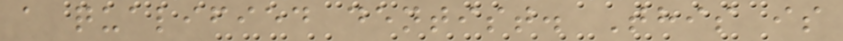a qualified dentist. This is
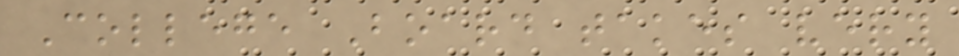College Board takes very
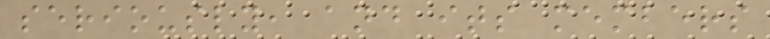seriously, and its members
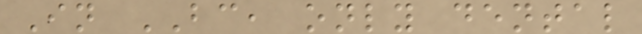In BC, only dental
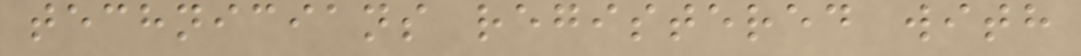technicians registered with
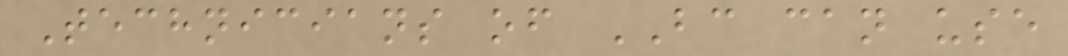Technicians of BC can use
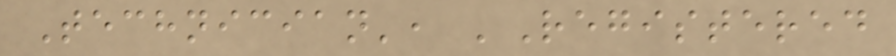Technician', 'Registered
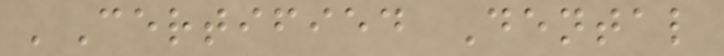'Certified Dental
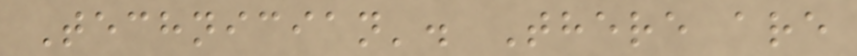Technician'. There are
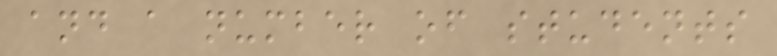and a number of students
